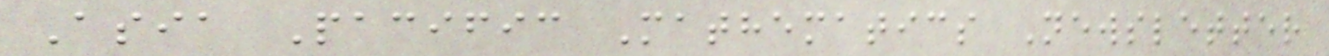Asia Pacific Mathematics Newsletter
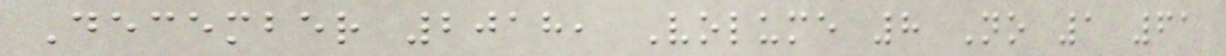December 2018, Volume 8 No 1 61
